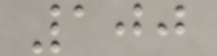100
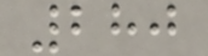280
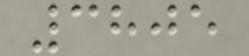3805
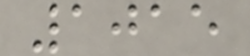1015
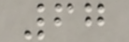67
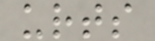urts
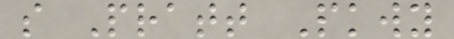s Pratt Pkwy
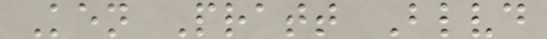Ken Pratt Blvd
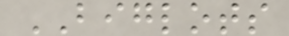BIGLOTS
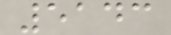5143
